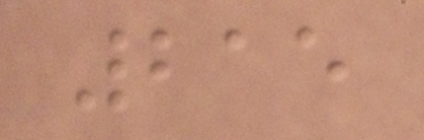215
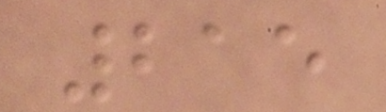215
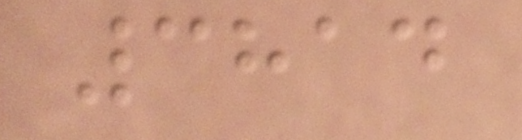3814
